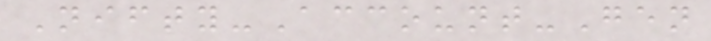Nifty-Account-Gen
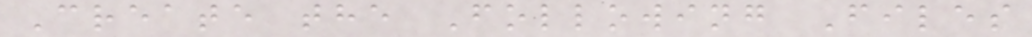Create the Following Files
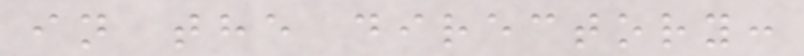in the directory:
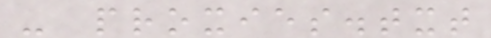- proxies.txt
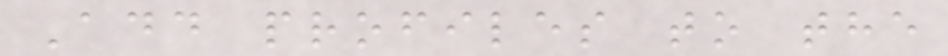Add profiles to the
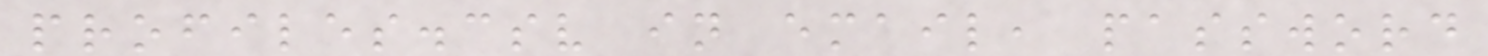profiles.csv in email, password
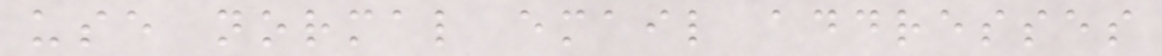use normal email addresses
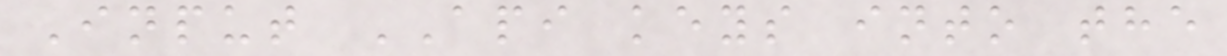Input API keys into the
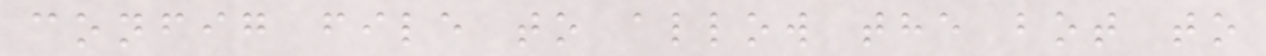config file to allow the bot to
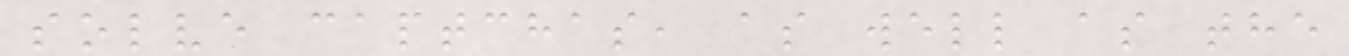solve captchas, as well as the
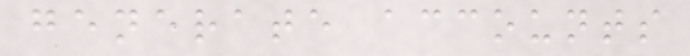generate accounts
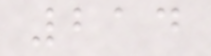214
